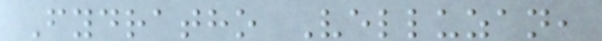Fydratho Velluzan,
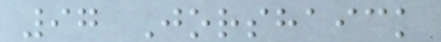97 Jorshaick
